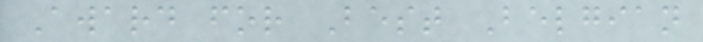Award for Best Belgian
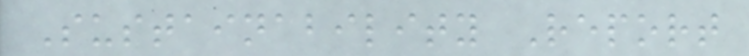Sustainability Report
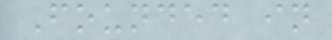Founded in
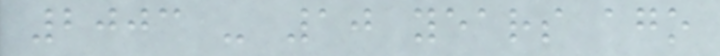2003 - 10 years ago
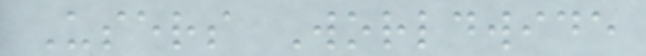Users Worldwide
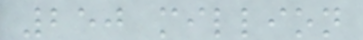250 million
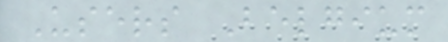Users Belgium
